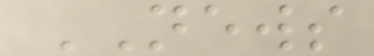NEWS
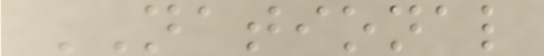NATIONAL
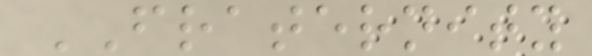FRATERNITY
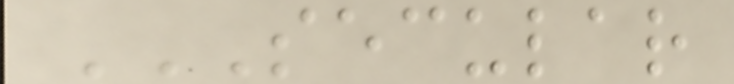SECULAR
